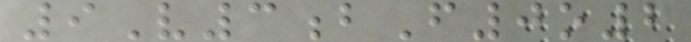9V3bF0o2
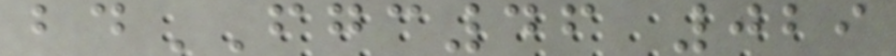bdFGC46 029
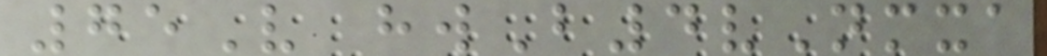75V hwB4vNmxa
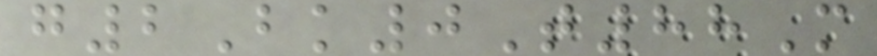g2Bk0T88M
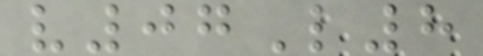v07L8
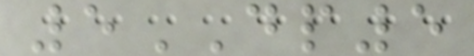5DP5
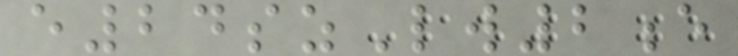e24szLw2e
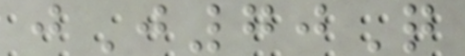jJ70Q
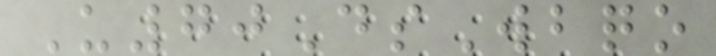U70DsWbqo
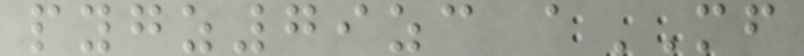pygz79zc aMF
